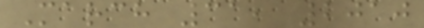March 31, 2010
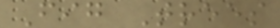Fig Trees
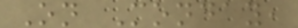On Monday,
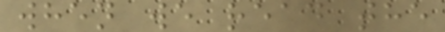when we read the
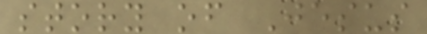story of Jesus
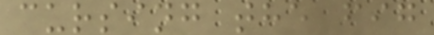cursing the fig
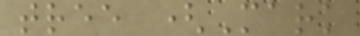tree (Mark
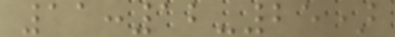11:12-25)
